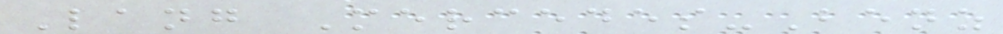Lang Mercedes-Benz
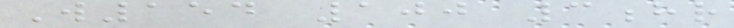W154 100 3hr
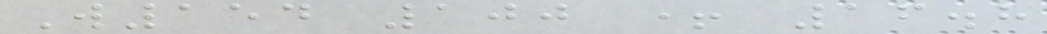W154 100 + 16.8
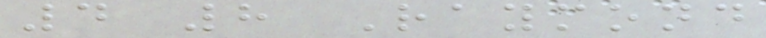4 8 Raymond
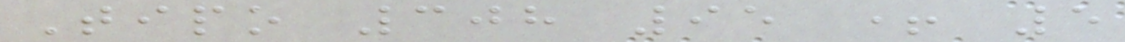Tipo 308 95 + 5
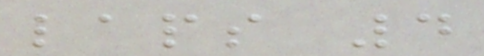laps 4
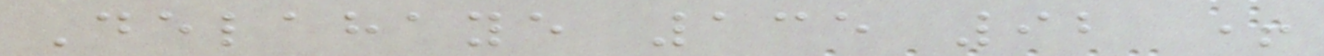Delahaye 135 92 +
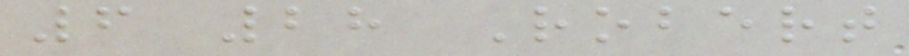6 28 Robert
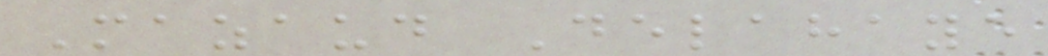Mazaud Delahaye
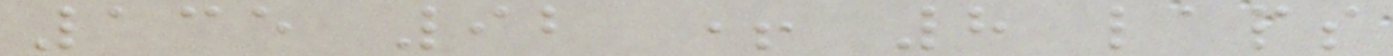135 92 + 8 laps
